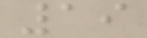19
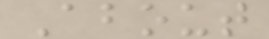About
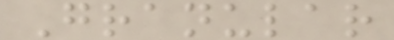Granular
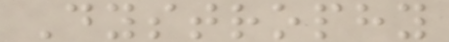Dystrophy
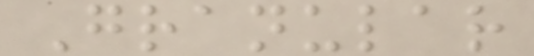Granular
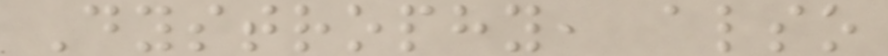Dystrophy, also
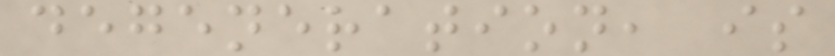degeneration, is
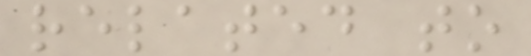related to
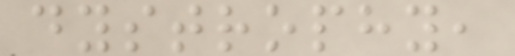dystrophy,
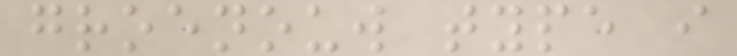groenouw type i
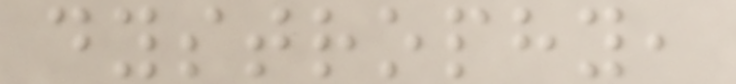dystrophy,
